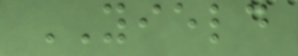YIELD
